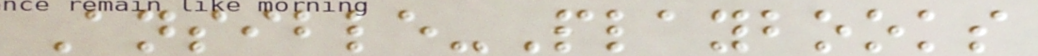Ansible-Playbooks
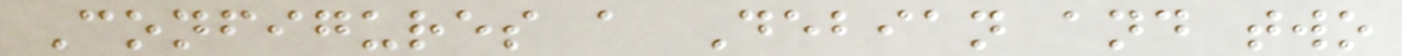Configures a Debian and two
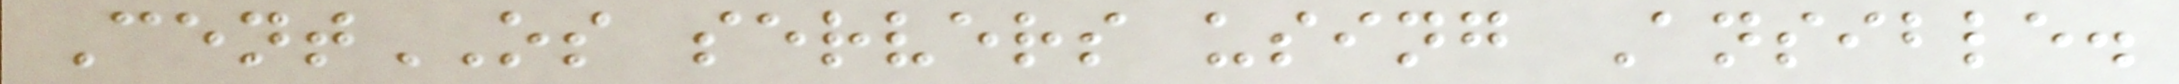CentOS servers using Ansible.
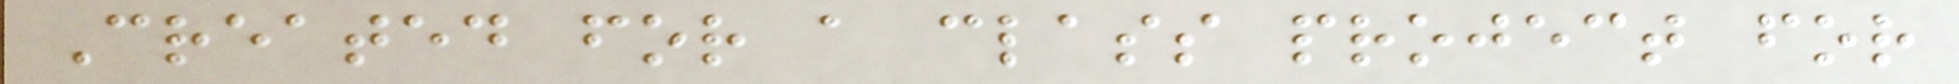Created for a class project for
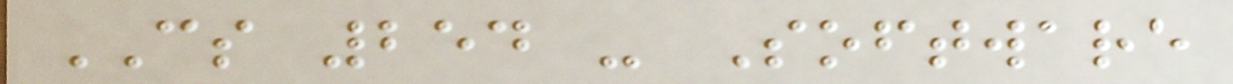CS 254 - Software
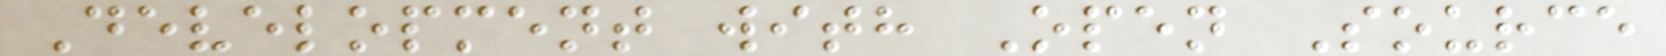Development with Open Source
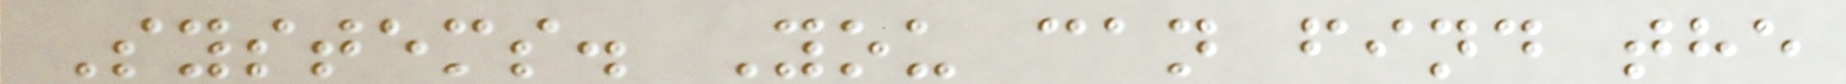Systems. You can find the
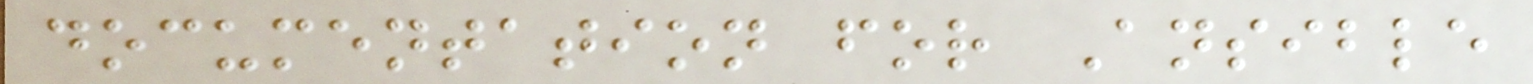documentation for Ansible
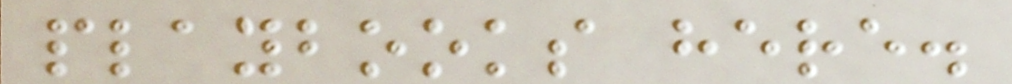playbooks here.
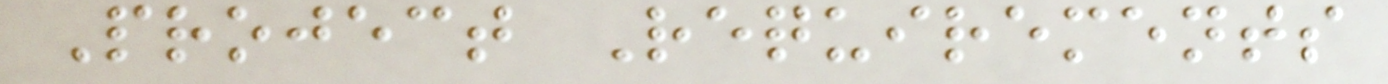Project Requirements
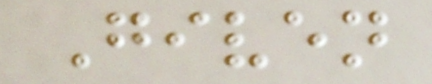Given
